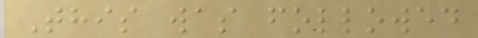This was followed
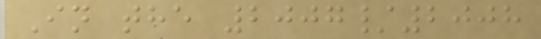In the 2007/2008
